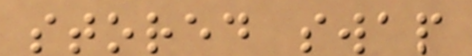stored swap
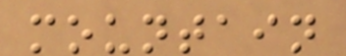mountain
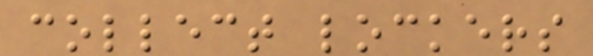collect lockers
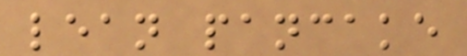lean pancake
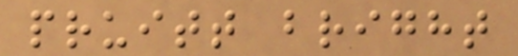pruitt bright
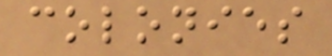colonies
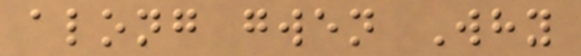along gwen Why
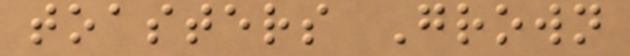toasters Grown
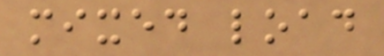mixed load
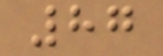87
